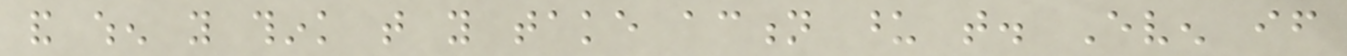and when you think that you take action upon that. Even if
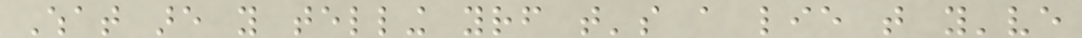What are you telling yourself that's a lie that you've
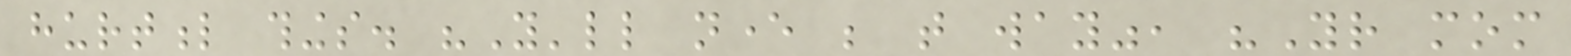hurtful things. "You'll never be that way", "Your mom
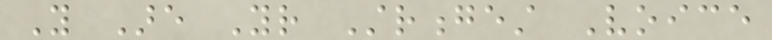You Are Your Strongest Voice
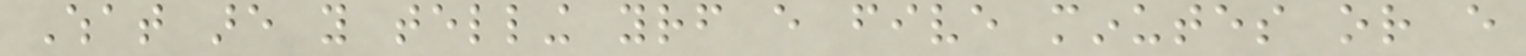What are you telling yourself every five minutes or every
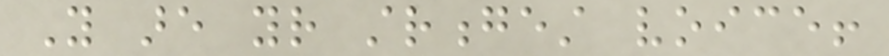You are your strongest voice!
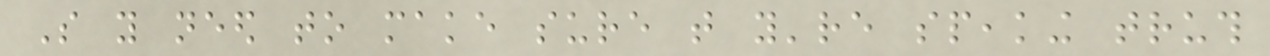So you need to make sure that you're speaking truth
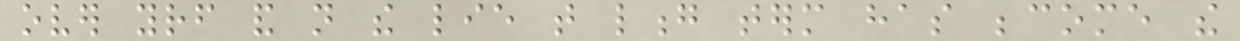over yourself and not the lie that long term has become the
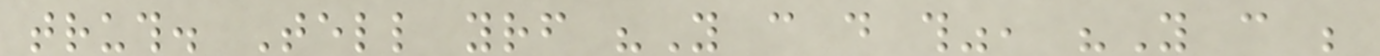truth. Tell yourself "You can do this", "You can be
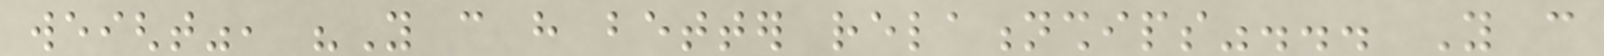weight", "You can have better relationships"... You can
